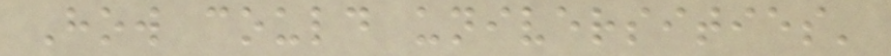How could universities'
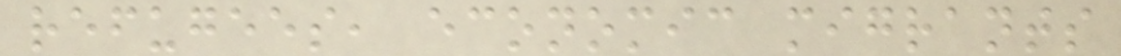refugees, economic migrants
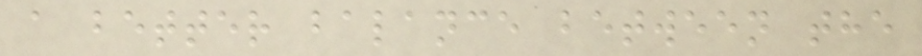a better balance between the
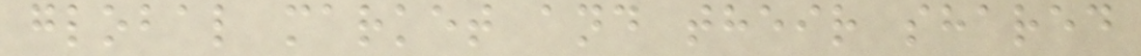global market and their shared
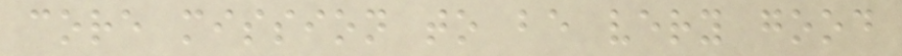core mission to be very good
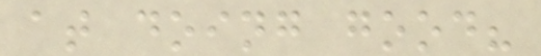at doing good?
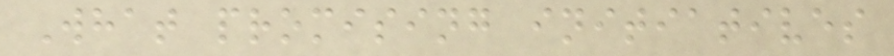What promising initiatives
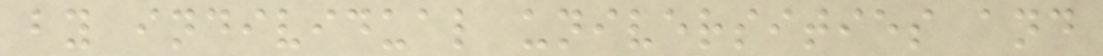by individual universities and
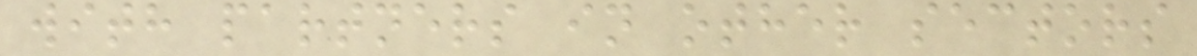with partners in other sectors
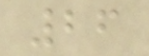26
